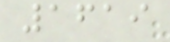1619
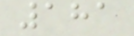181
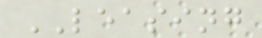LEASING
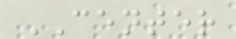CENTER
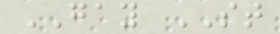GAY ST
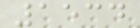1534
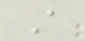A
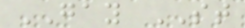GAY ST
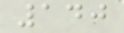140
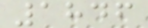1846
